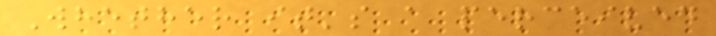Whether it's a perceived
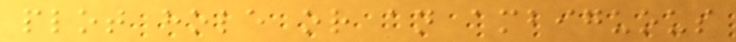plot hole or an ambiguous
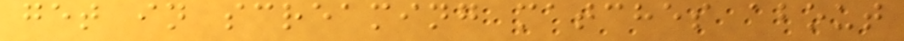get in screaming matches about
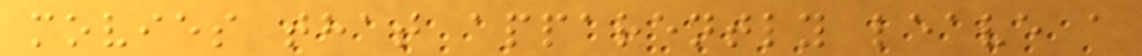movies that apparently leave a
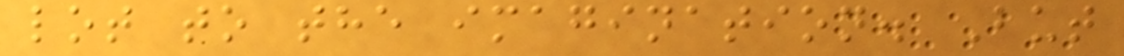lot to the imagination. But
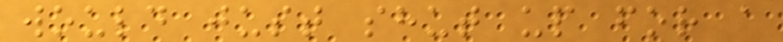would just shut up for a
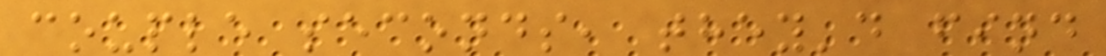couple seconds, they'd find
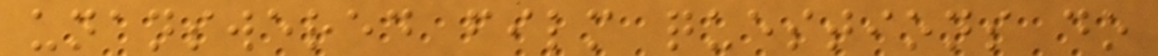unanswered film questions do
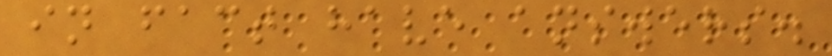in fact have answers.
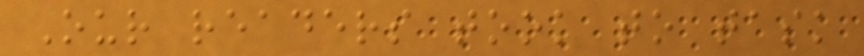Our readers took to task
